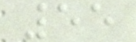55
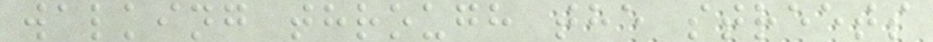walking through the streets
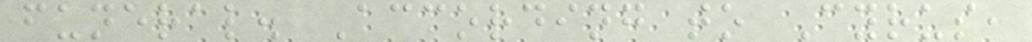funeral. According to Cyrus,
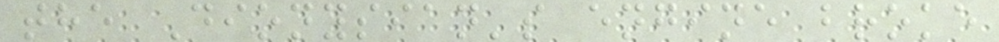the Dionysian's engine broke
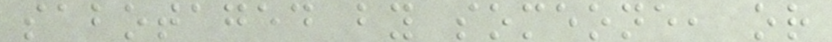sabotaged by someone, or
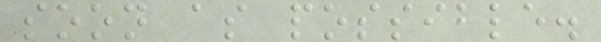soon as possible.
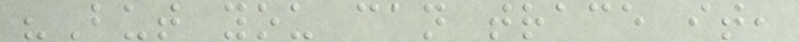"But you can trace it,
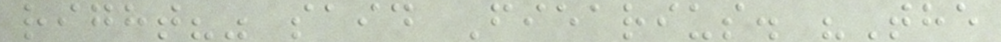right?" said Fiearius. "The
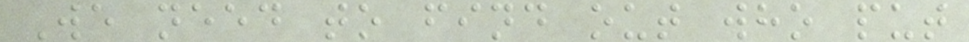We need to find out who put
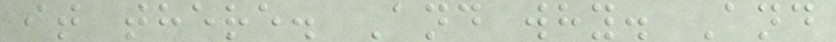it there. And why. And
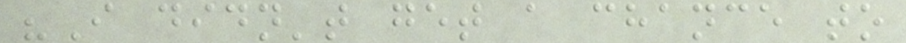"I didn't get a chance to
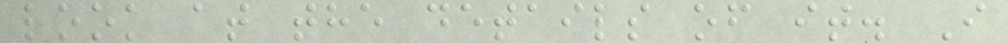look at the details of it. I
